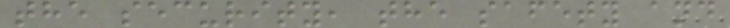the security, the safety and
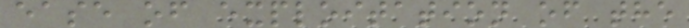ease of exploitation of the
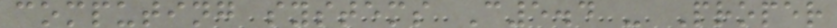computing systems C5.4 - Proper
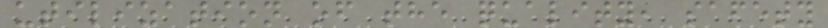utilization of the quality, safety
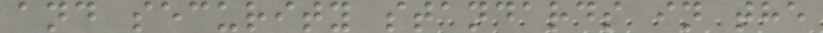and security standards in the
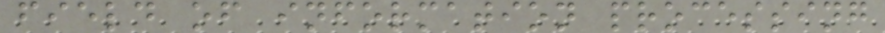field of information processing
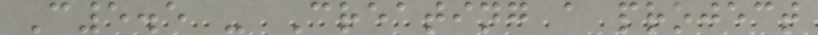C5.5 - Creating a project
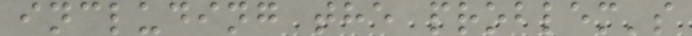including the problem's
